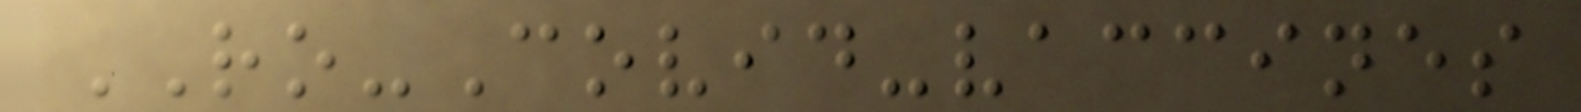RO-Covid-vaccines
